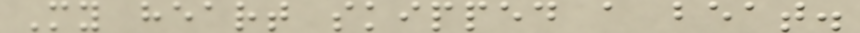My heart skipped a beat.
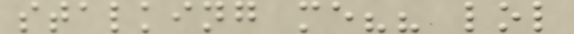stalking me?? lol
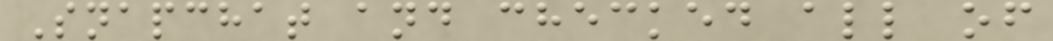Snapchat and checked all of
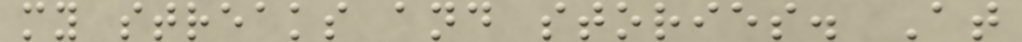my streaks and stories. At
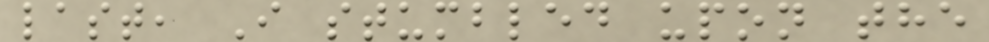last, I stumbled upon the
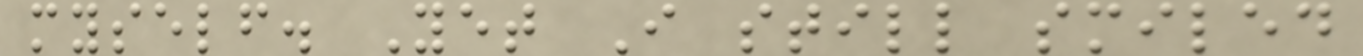myself. Yet I still smiled
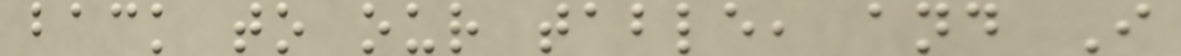back to our table, and I
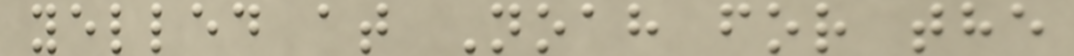yelled at Noah for the
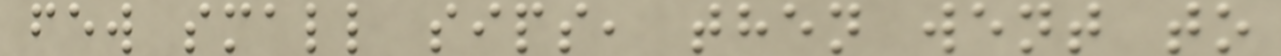few small sips, then went to
